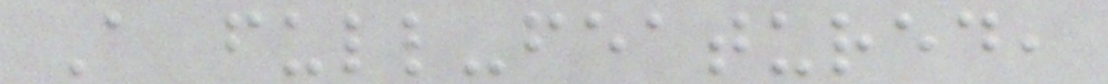A full-featured,
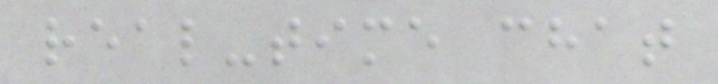real-time chat
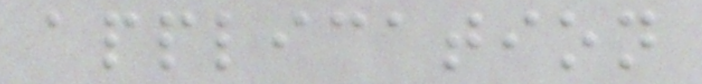application
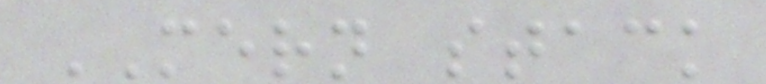MERN stack
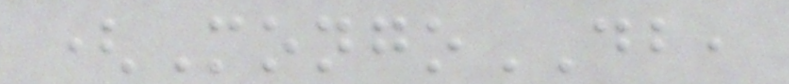(MongoDB,
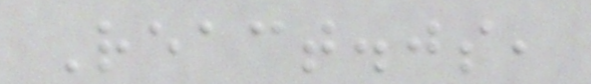React.js,
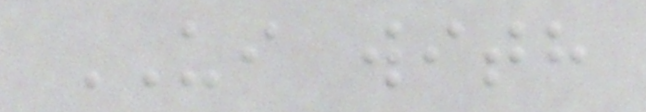UI with
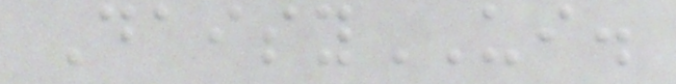DaisyUI.
